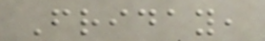Friday,
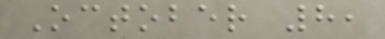October 8,
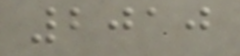2010
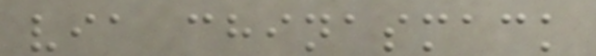via chinasmack
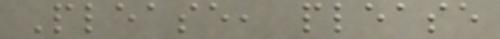Please, please
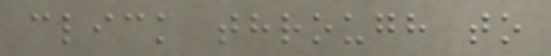click through to
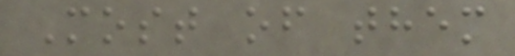Most of them
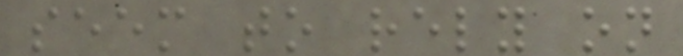seem to rely on
